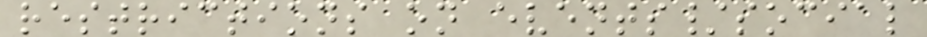restrictions on events/social
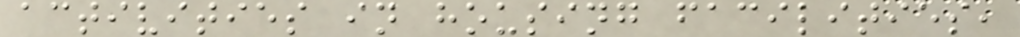activities in housing facilities,
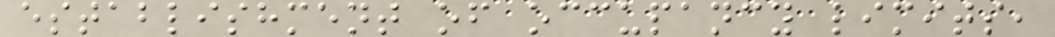establishment of occupancy limits,
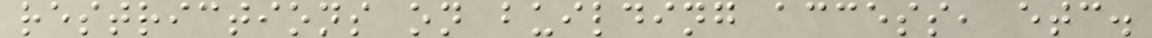restrictions on building access, etc.
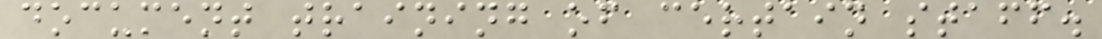document training of certain staff.
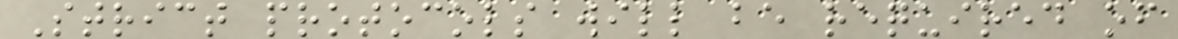Strict protocols will be required of
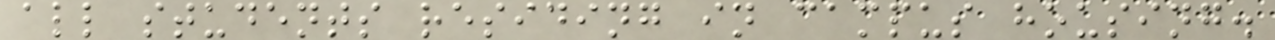all students residing in campus housing.
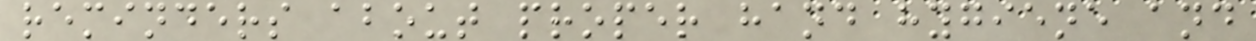reminders about proper hand hygiene and
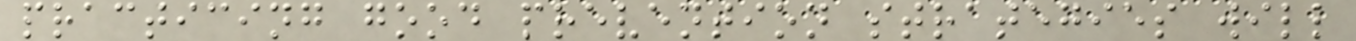practicing good prevention strategies will
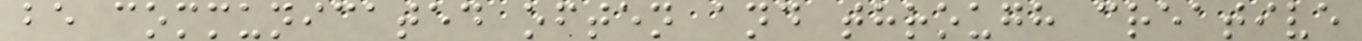be communicated often and through creative
